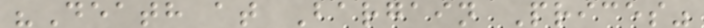"Death at Bargain Prices"
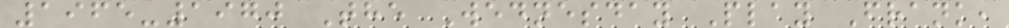1965-1970 The Wednesday Play Frank,
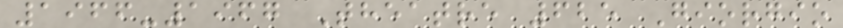1966-1967 Theatre 625 Giorgio
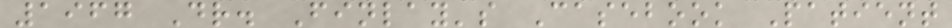1967 Dr. Finlay's Casebook Patient
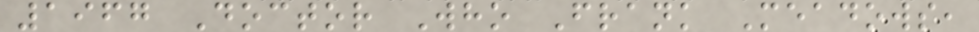1967 Doctor Who Frank Meadows,
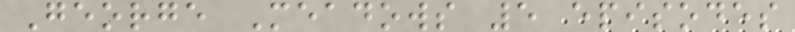George Meadows 5 episodes
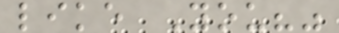like You?"
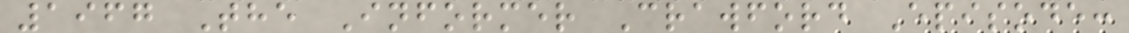1967 The Informer Crawford Episode:
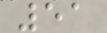51
